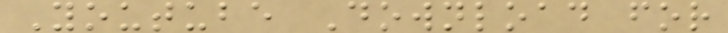Youtube Download for
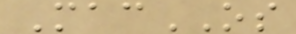MacOS
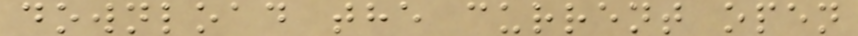download the current open
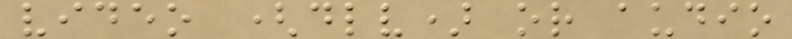video (dlv) or audio
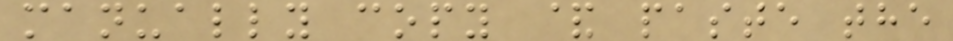manually copy & paste the
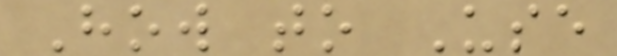How to Use
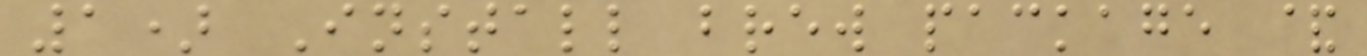1) Install brew package &
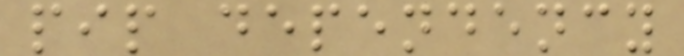pip dependency
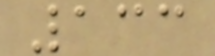133
